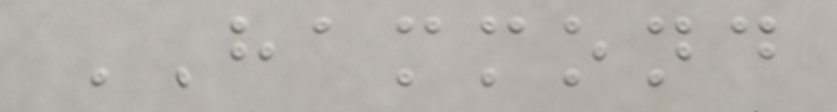HAMMOND
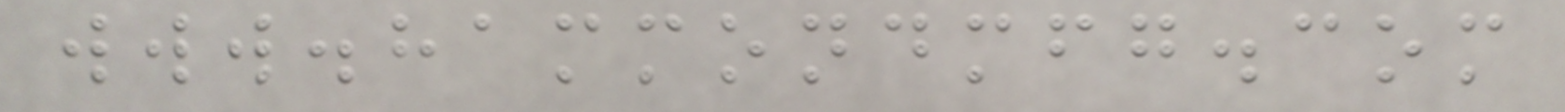www.hammondmfg.com
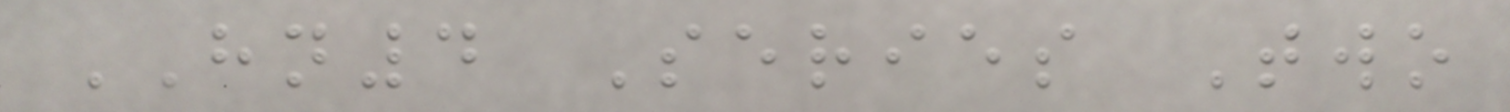HN4 Series Two
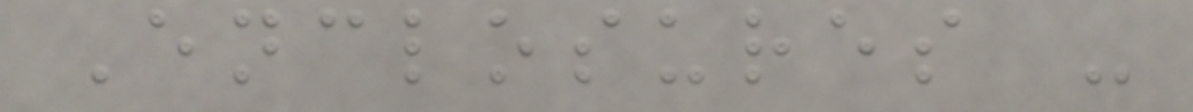Enclosures -
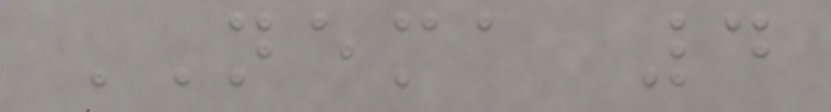NEMA 4
